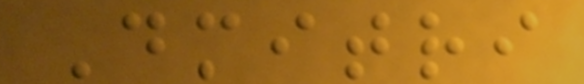Dmitri
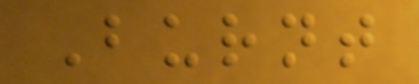Burnt
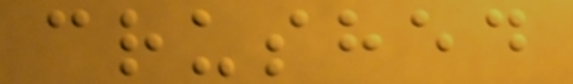crushed
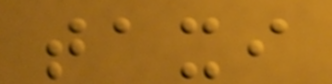taxi
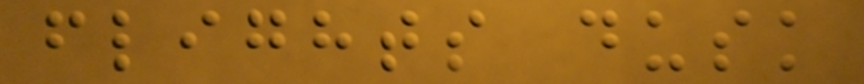flights dusk
